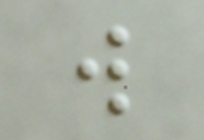will
